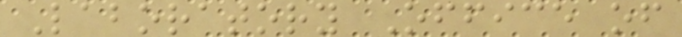Laboratory Office of
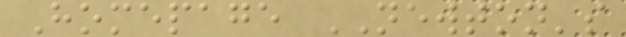Homepage NEWTON's
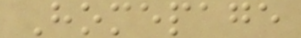Homepage
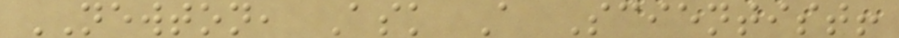NEWTON, Ask A Scientist!
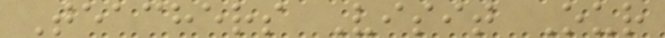Teachers Visit Our
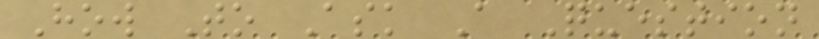How To Ask A Question
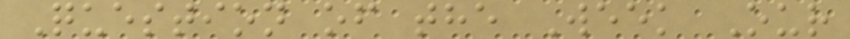Question of the Week Our
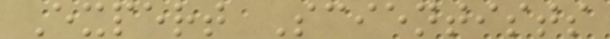Expert Scientists
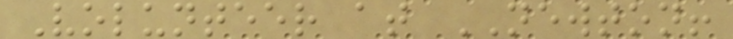Volunteer at NEWTON!
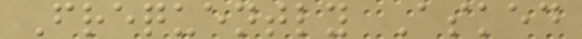Frequently Asked
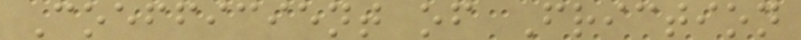Coefficient of Friction
